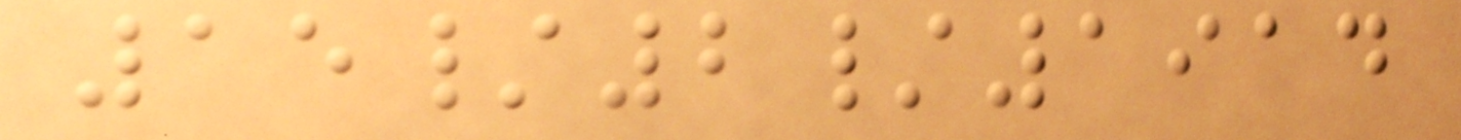15/2/1914
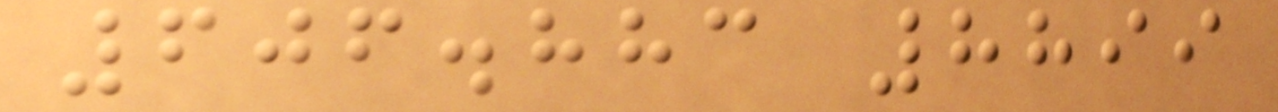606.883 8899
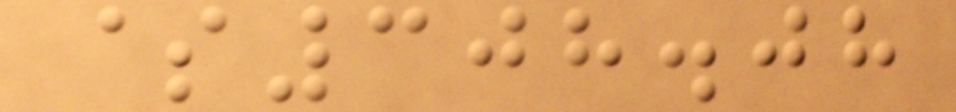$308.08
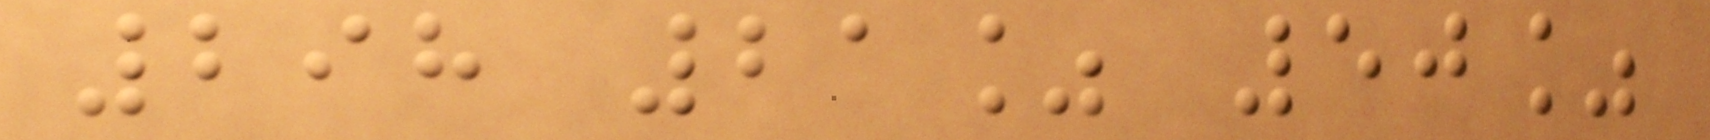298 21% 50%
